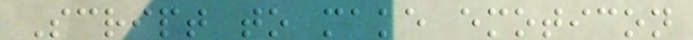Script to make emoticon
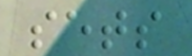sets
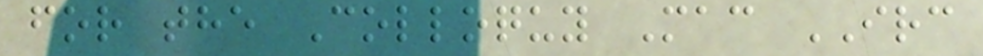for the Colloquy Mac IRC
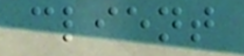client
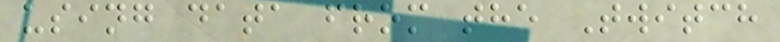using data from the Twitch
